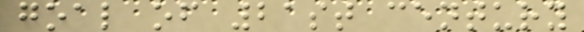goal of 21st century
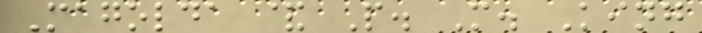Magolda & P. M. King
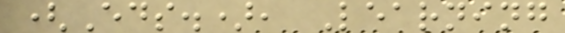(Eds.), Learning
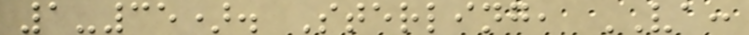1-35). Sterling, VA:
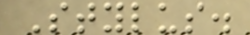Stylus.
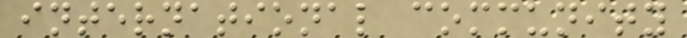international community
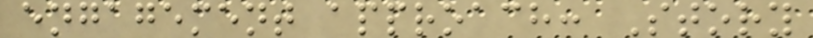engagement approach: Story
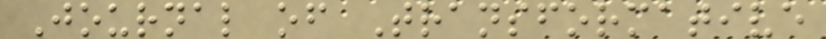Journal of Transformative
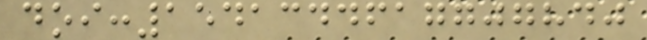doi:1541344617707840
